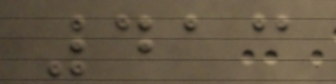413
